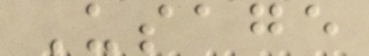Usage
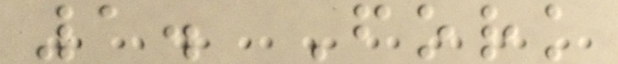1. Fork
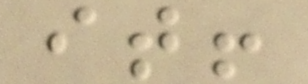it!
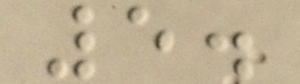5.
